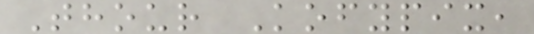Thour Kofypix,
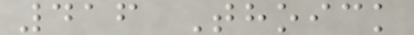416 Thoick
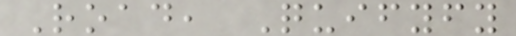Road, Quifyfy
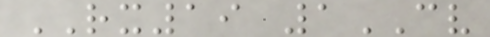RX19 1CV
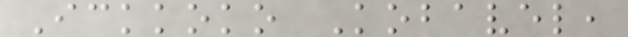Ickkoko Kobavel,
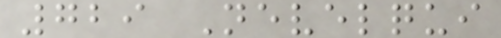729 Nevelqui
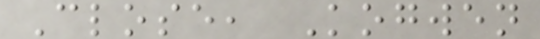Close, Kogwen
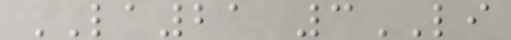LA21 3LI
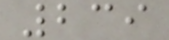239
